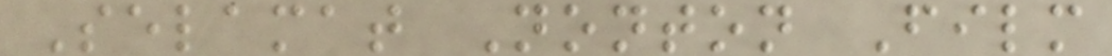Selamat Nonton Film
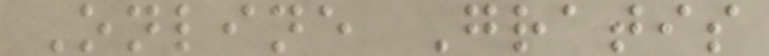Online Gratis
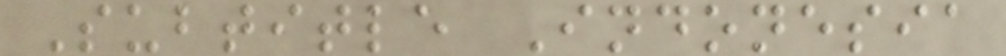Subtitle Indonesia
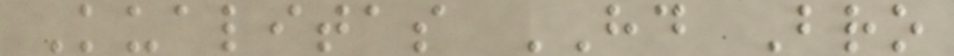Kualitas HD Bro
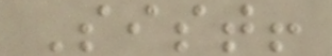Sist!
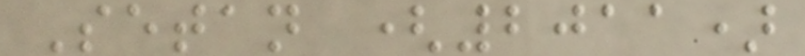Setan (2011)
